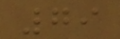79
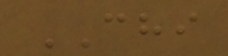CHI
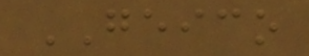GEICO
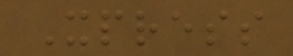Xpress
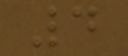4
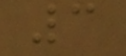3
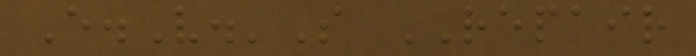E.V.'S REPAIR
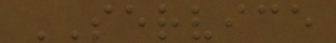SERVICE
